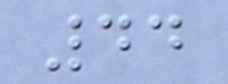44
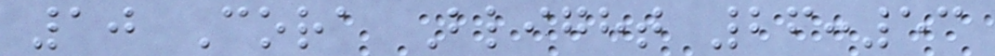10 Cora Blight 26:53
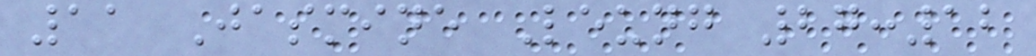11 Jasmine Leung 27:12
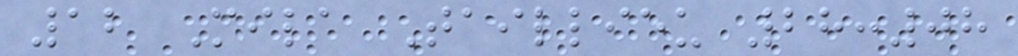12 Mila Taillieu 28:08
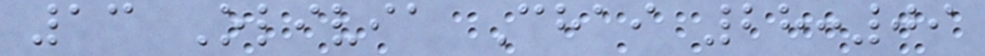13 Olivia Chai 28:09
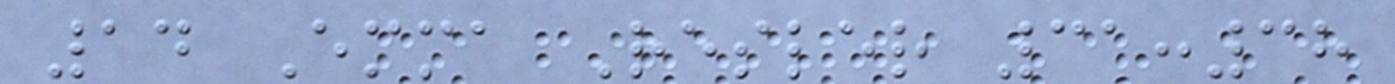14 Emma Resler 31:38
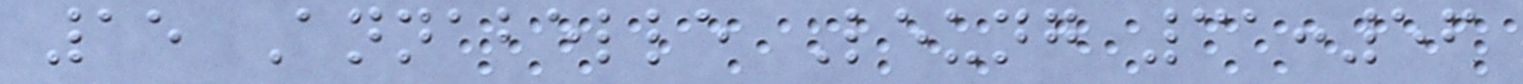15 Annabelle Leung 31:56
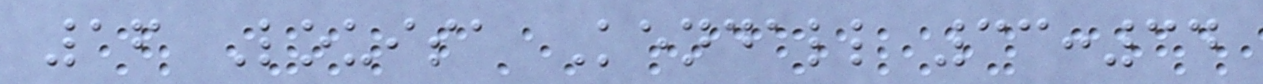16 Louisa Kendall 33:34
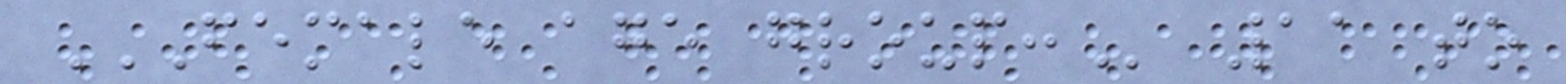FEMALE AGE GROUP: 11 to
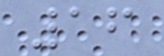16
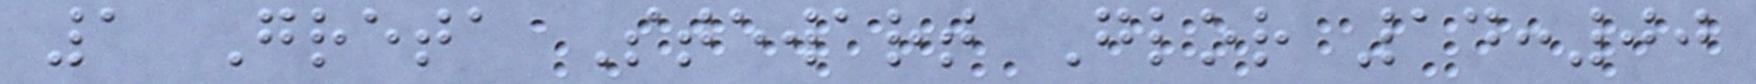1 Greta Stewart Glor 14:00
